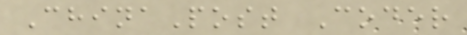ChinaPost Coder
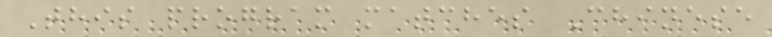This program matches Chinese
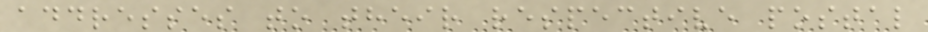addresses to their respective postal
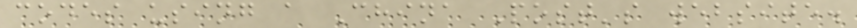codes using a China Post's website.
